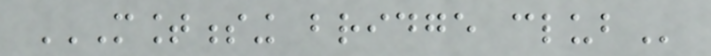MOUNTNESSING BRIDGE CLUB
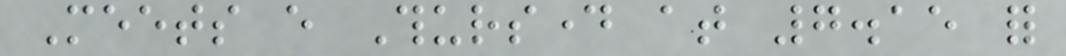Meets every Thursday at 7.15 for
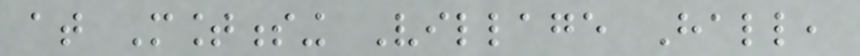at Mountnessing Village Hall,
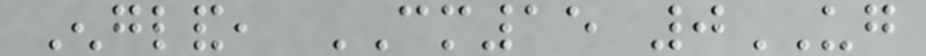England, CM15 0UG
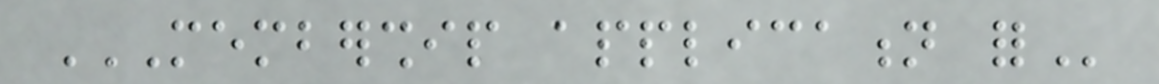MEMBERSHIP APPLICATION FOR
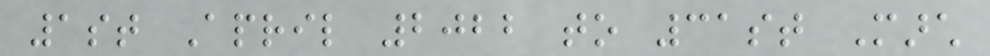1st April 2022 to 31st March
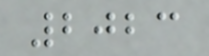2023
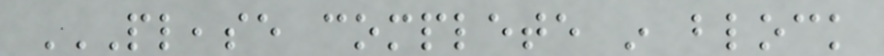PLEASE COMPLETE IN BLOCK
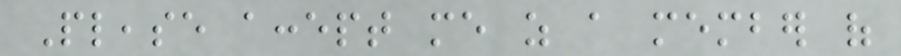Please accept me as a member of
